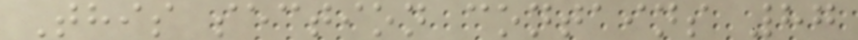This section contains 87
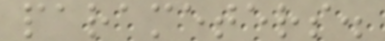parameters.
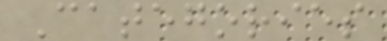Categories
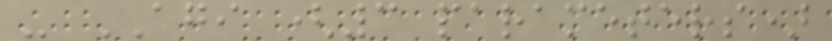- AGI (3 parameters)
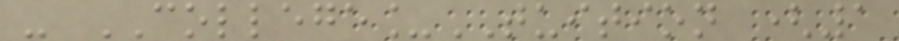- COLLEGE_TUITION (1
